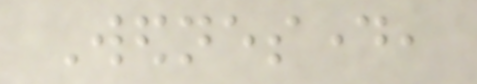Wednesday,
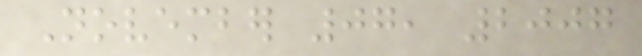November 07, 2007
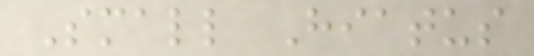Small Hiatus
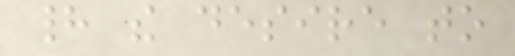had the desire to
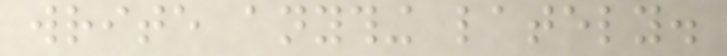write anything lately.
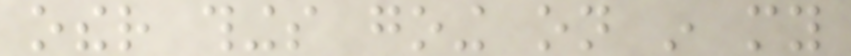other things going on in my
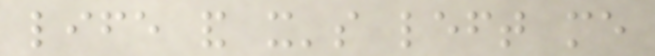life and it's left me
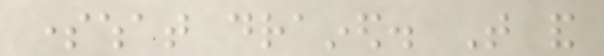somewhat drained. That and
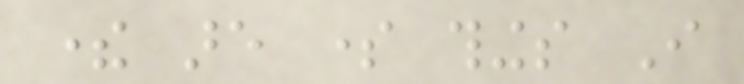there are some things I
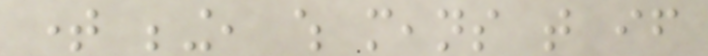time being, which means that if
